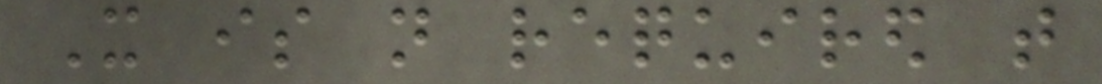It is not required that
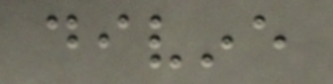divine
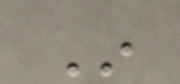In
